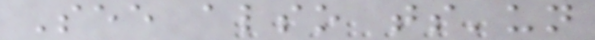See also ts'un
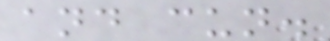and cun.
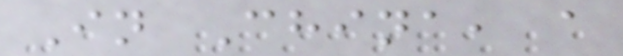In China, a
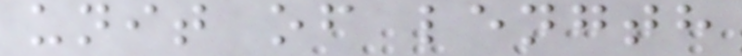unit of length
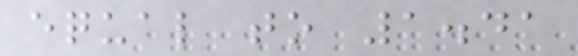equal to 1.41
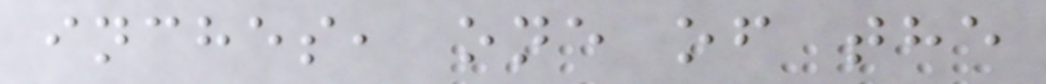inches, one of the
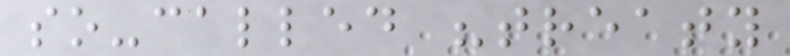so-called "treaty
